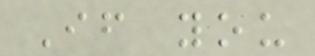If you
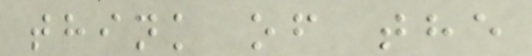think of the
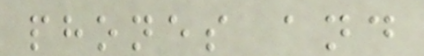phones and
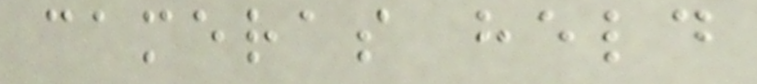cameras held
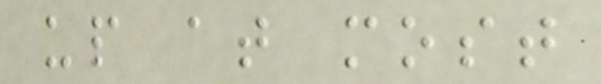up at most
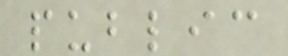public
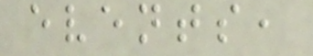events,
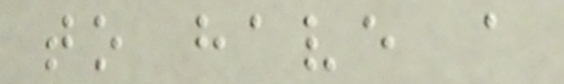to have a
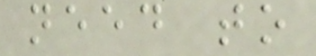need to
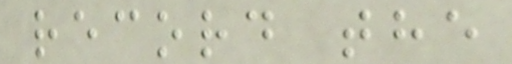record the
